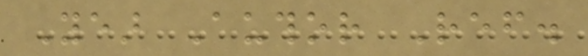Year Author Ref.
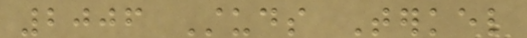2006 Studs Terkel
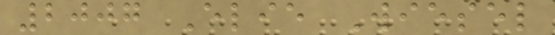2007 Elie Wiesel
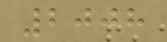2008
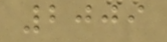2009
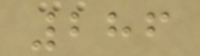286
